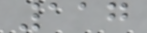117
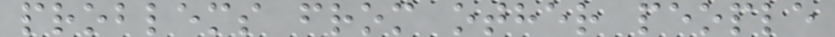problems from other people
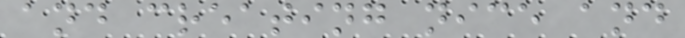and creating nice and
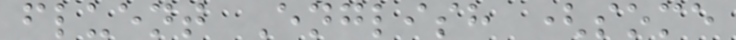fluent English (some
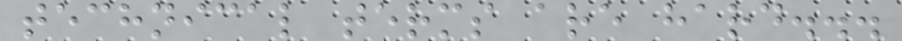technical terms are hard...
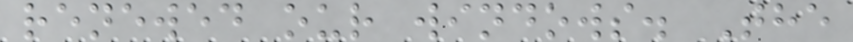renewed our windows. The
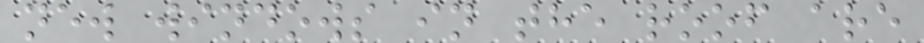new windows in the roof are
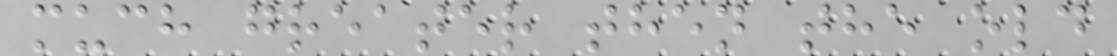much greater then the old
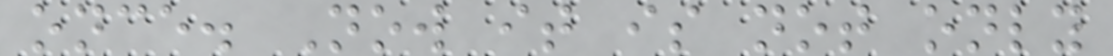once. Now it is not only
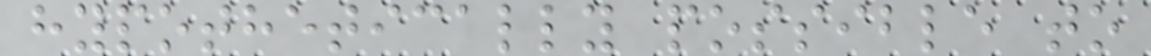hypothetically possible to
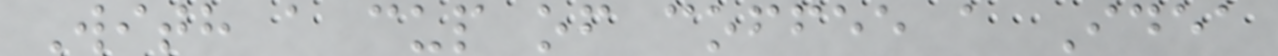With a cup of coffee a Idea
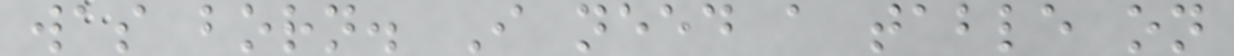was born. I need a table on
